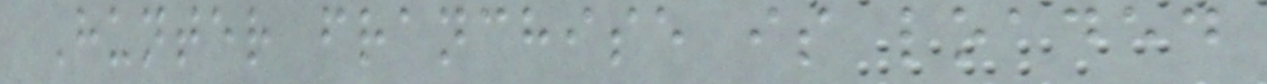Hunter franchise is loaded
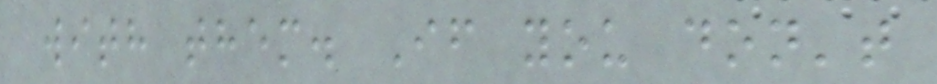with them. If you don't
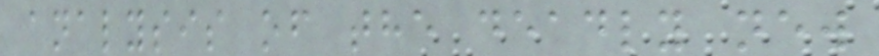analysis of the deadly new
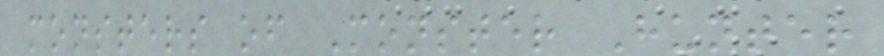monsters of Monster Hunter
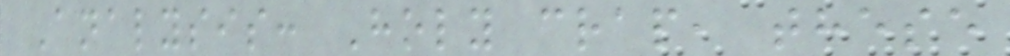Analysis: Holy crap, these
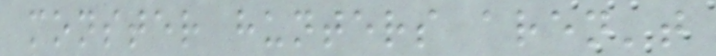monster hunters aren't
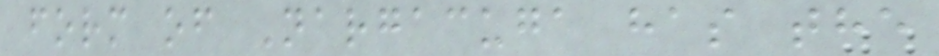form of Nargacuga has the
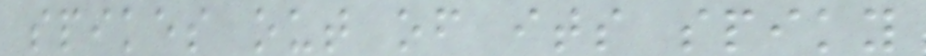spikes out of its spiky
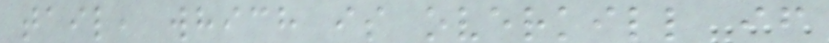tail, which is overkill if
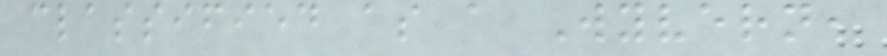classified as a Wyvern,
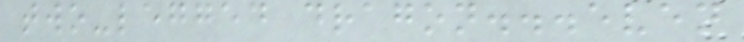two-legged dragon...even
